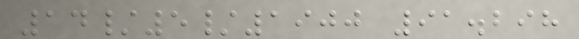14/5/1900 91.298
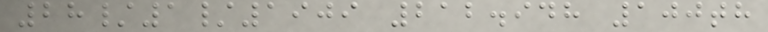28/1/1909 212.948 100th
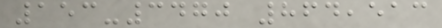153-3470 864,513
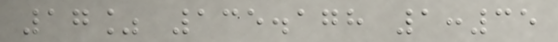17% 135.178 1:35
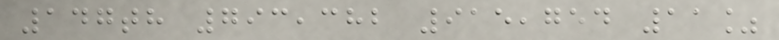147th 793,382 915,754 11%
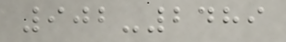902-2489
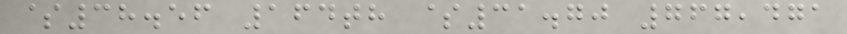$38.56 164th $31.70 767,471
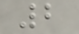2
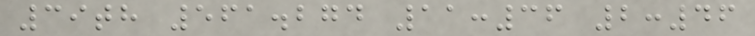39th 561.274 11:36 2:46
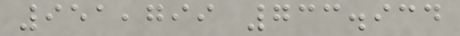951,799 733.934
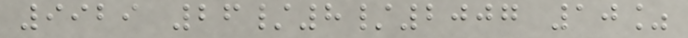9929 26/8/2007 10%
